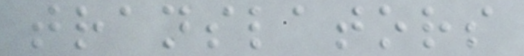translators
